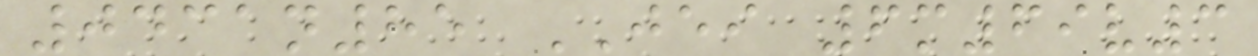0431n85 JEI 6m69v3
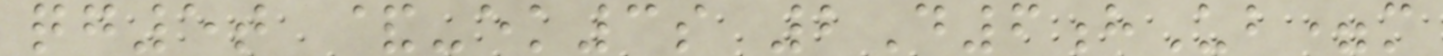qg5t &-ek3s 2D6hUb=m
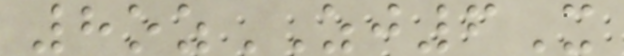8ozZJ6X
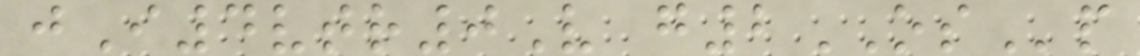jI4vtr0V g2OSp
